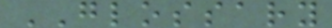GLOSSARY
